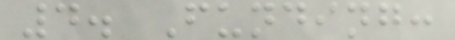4. Funding:
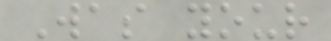Was your
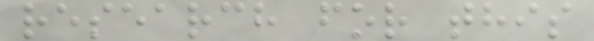research for this
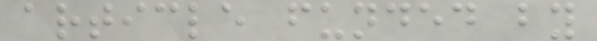article funded by
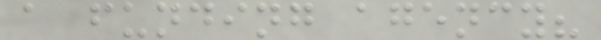a funding agency?
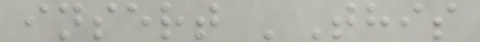insert 'This
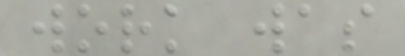work was
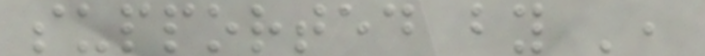supported by ',
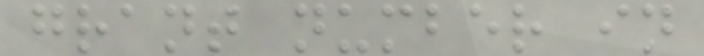grant number in
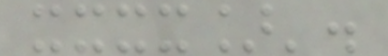xxxx]'.
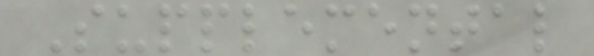Supplemental
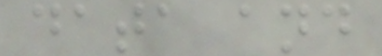data and
